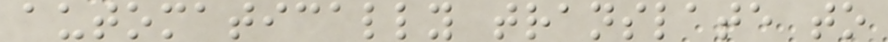automatically translate to
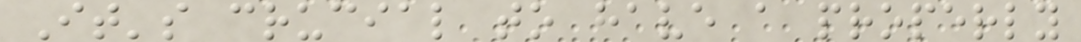It's crucial to have a properly
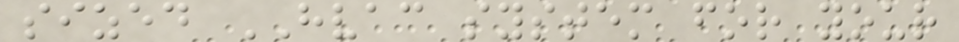sized HVAC system for your
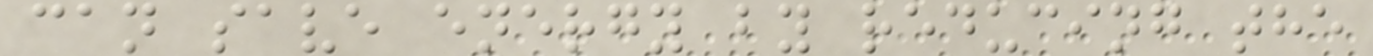can save energy by reducing the
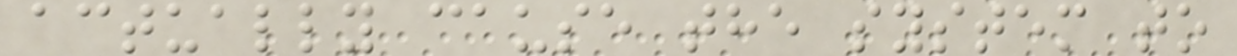actually cause the system to
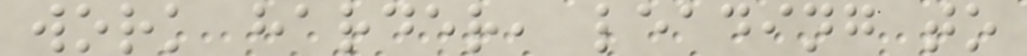work harder, leading to
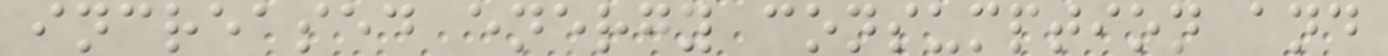increased energy consumption and
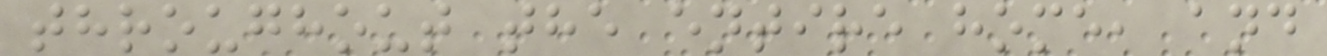throughout the entire home, and
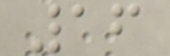16
